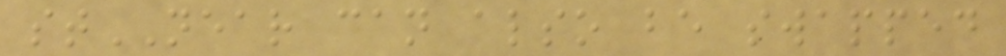stNEAR can also be swapped
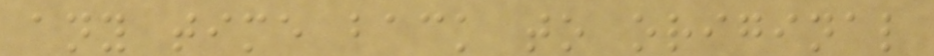any time back to original
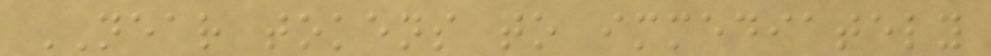NEAR tokens to immediately
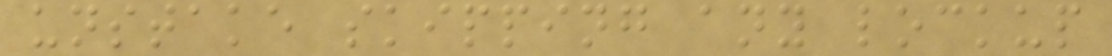unstake skipping any lockup
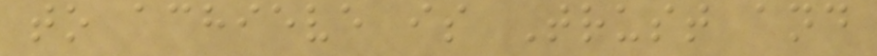to achieve is Trust and
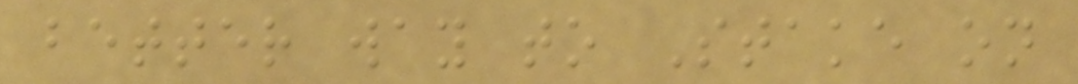better way to Stake on
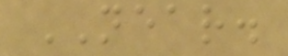NEAR.
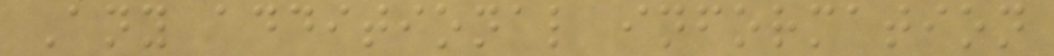Any additional information
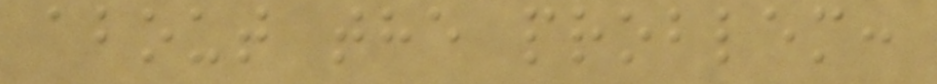about the problem:
